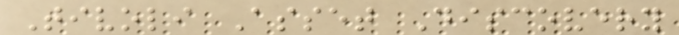Tivoli Asset Discovery
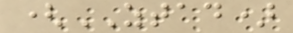(ZTAD)
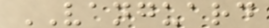VANGUARD
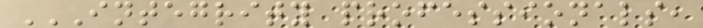INTEGRITY PROFESSIONALS,
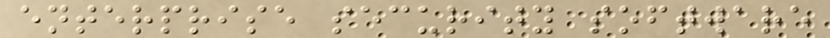enterprise security software
